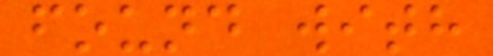found with
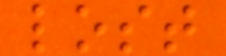lost
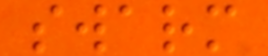swarm
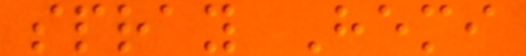spray Hemi
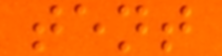tent
